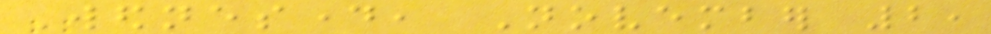Wednesday, November 2,
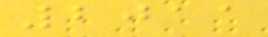2011
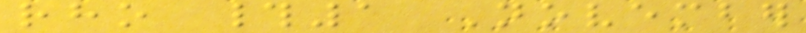rho #1 November
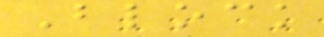Block
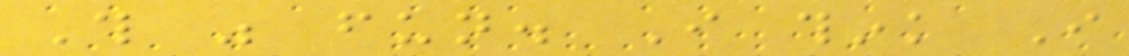This was fun. I think I
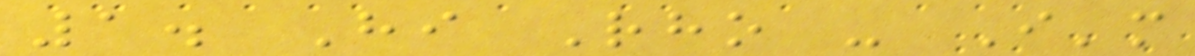1. Hi Rho - I'm
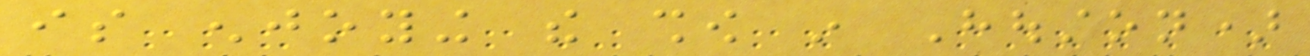is enjoying the show in Houston)
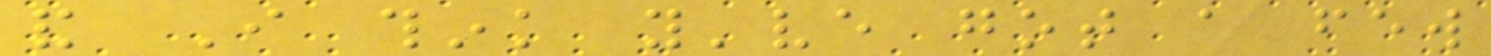and I think you've got a few
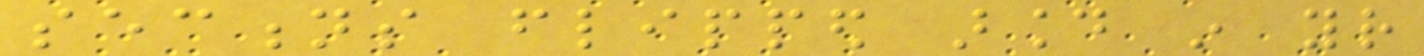sections flipped around in your
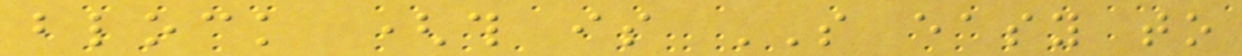block (this is SO easy to
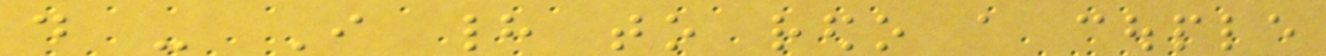do - I had to redo a couple
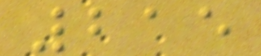215
